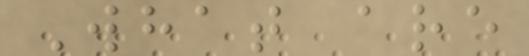What are
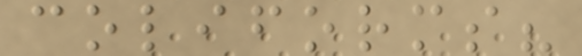coliforms?
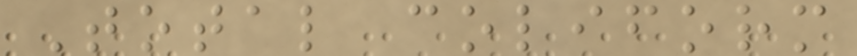Total coliform
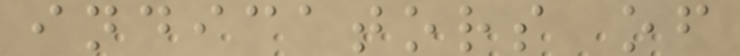indicators of
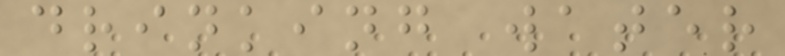drinking water
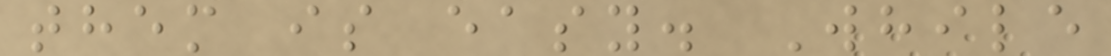them is easy. While
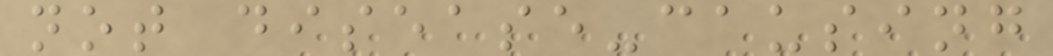not disease-causing
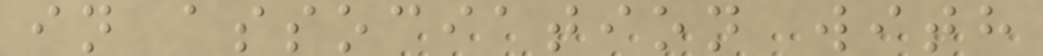in association with
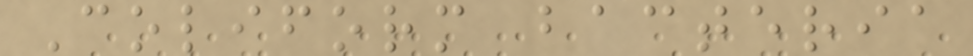Coliform bacteria
